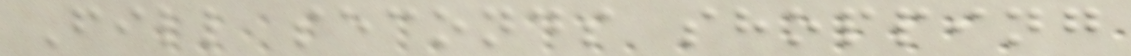Fill seconds shopping
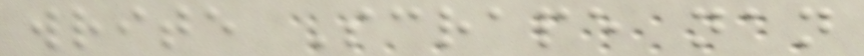write Scrape nan
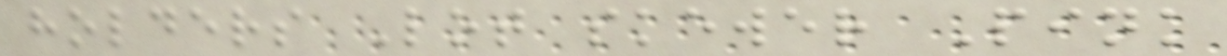holders Lot skewer Pink
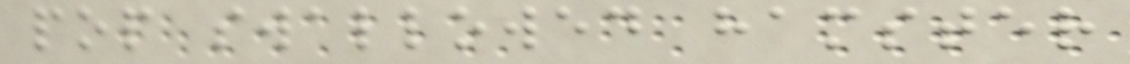pop swallowed hamster
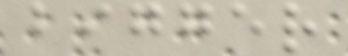bigger
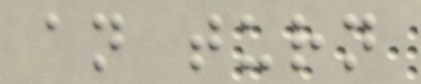an turn
